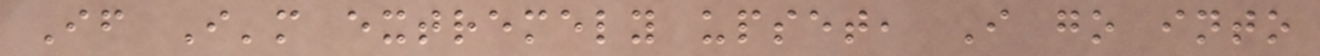If I'm extremely upset, I go into
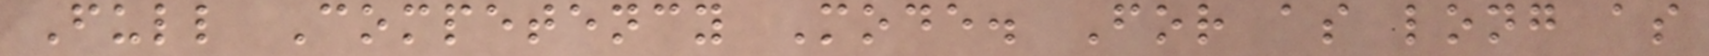Full Competency Mode. For as long as
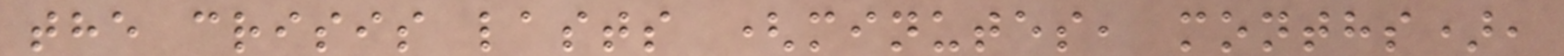the crisis lasts (minutes, months),
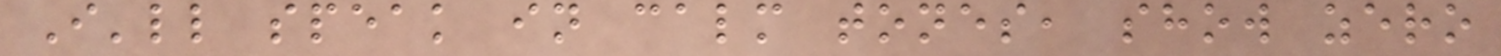I'll speak in calm tones, show zero
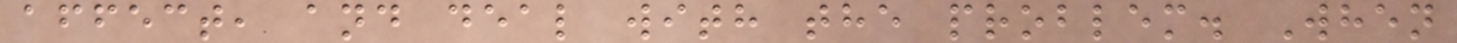affect, and deal with the problem. When
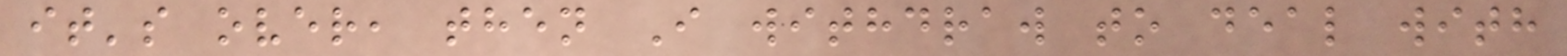it's over, then I withdraw to deal with
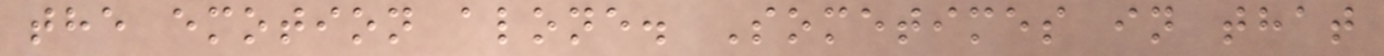the emotion alone. Sometimes in that
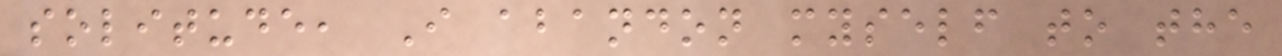solitude, I abandon myself to the
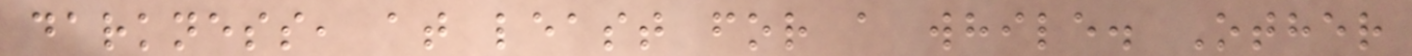darkness, at least for a while. Other
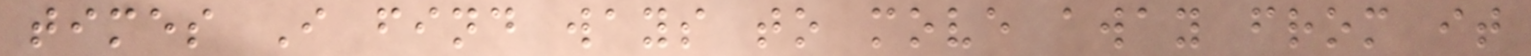times I find ways to move away from it
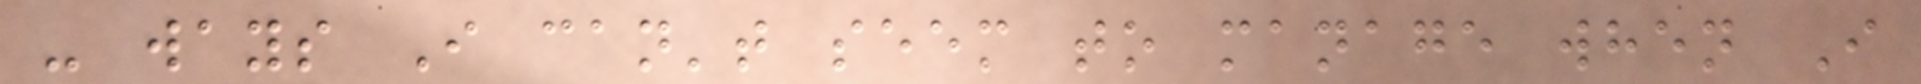- ways I can't seem to manage when I
